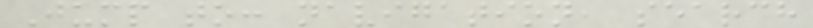Jump to: navigation, search
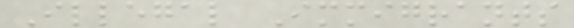Illegal Immigrants
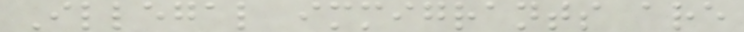Illegal immigrants are
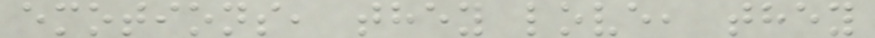emotions, they love, they
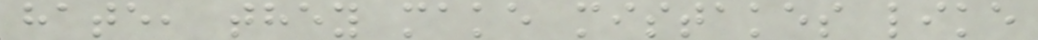hate, they make mistakes like
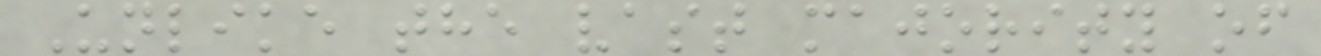Unlike the vast majority of
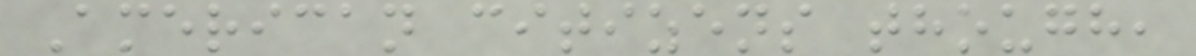American citizens though,
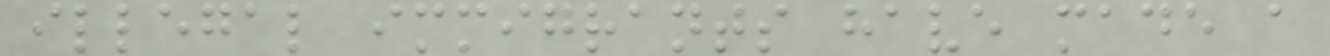illegal immigrants have made a
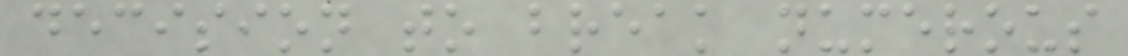decision to break numerous
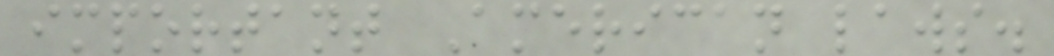important American laws.
